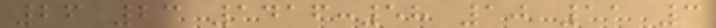26 23 1416:58 10 11 3
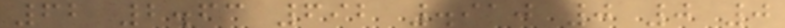62 2.63 692 .910 0 0 0
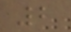2
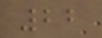22
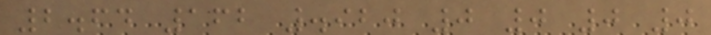2.64 162 .920 0 0 0 0
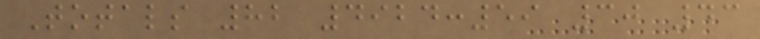Totals 82 4924:59 30 43
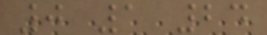0 1 24
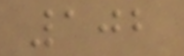102
